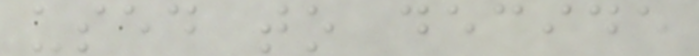used to decide
